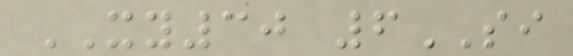XY30 6SI
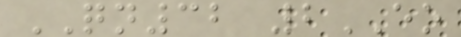QN32 2EO
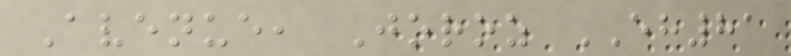Avenue, Joroz EH81
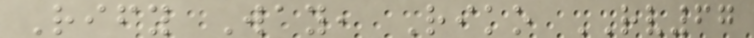Rify Way, Riko RV67
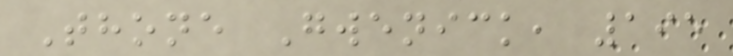Thone Gwenick, 195
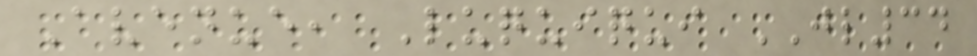Avenue, Luquiqui JL34
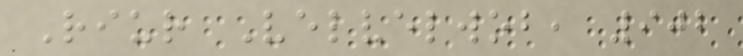Riur Velvelwob, 902
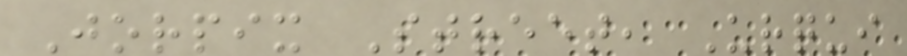Jorpix Street, Urqui
